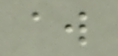aw
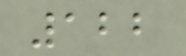122
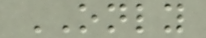ONLY
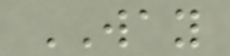WAY
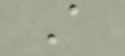A
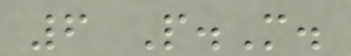6 P.M.
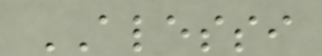ALESSI
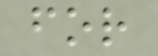for
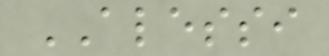ALESSI
